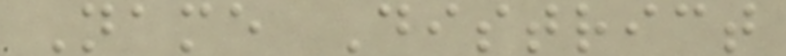Name District
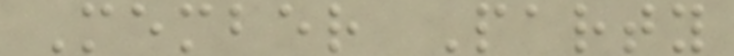Member Party
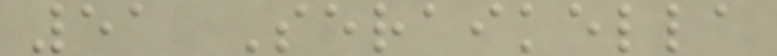51 Seraikella
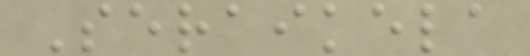Seraikela
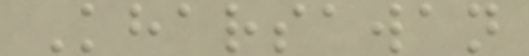Kharsawan
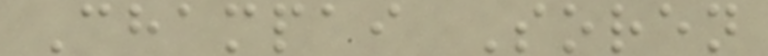Champai Soren
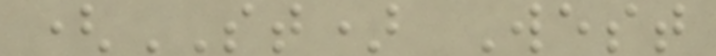(ST) West
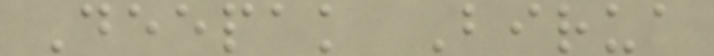Deepak Birua
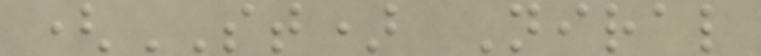(ST) Niral
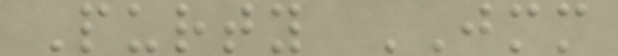Purty JMM
